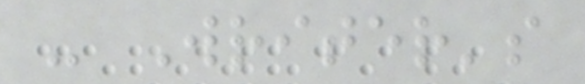- Writer's
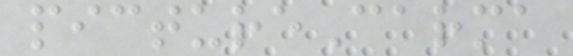pictureCarma
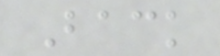Back
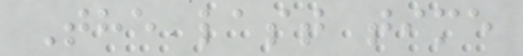The last time
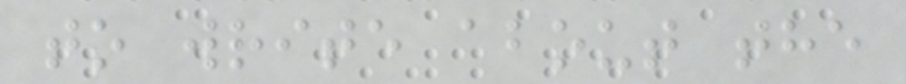to write about the
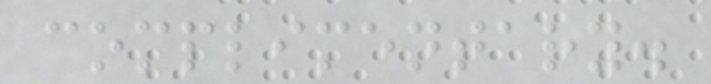complimentary.
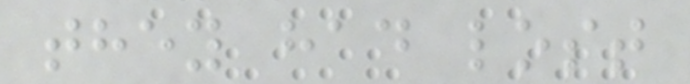they had lost
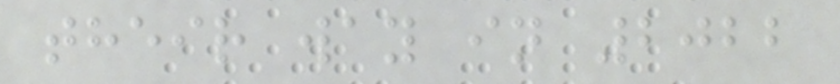their way in 2022
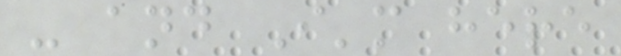- and I'm here
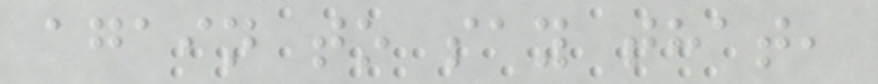again to say that,
